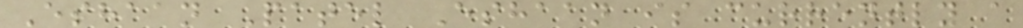Eshaan Patel Eshaan is currently a
